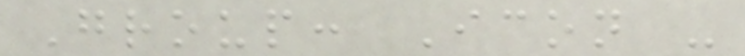Group: Icon -
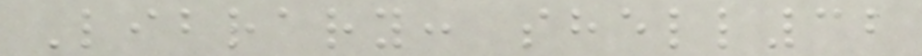Library: shell32
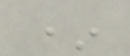*
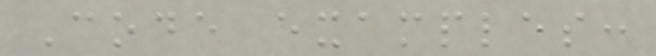Code examples:
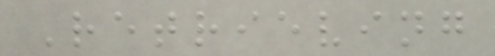Retrieving
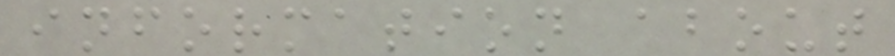information about
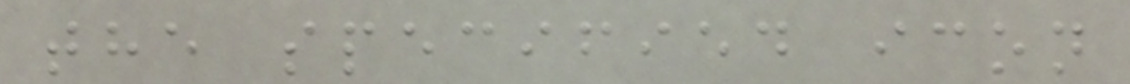the specified icon
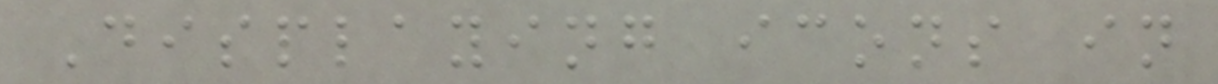Displaying icons in
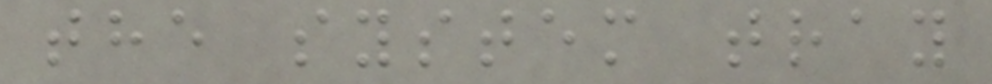the system tray
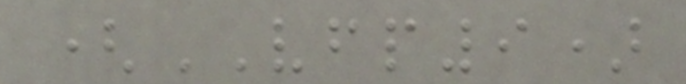(VFP9)
